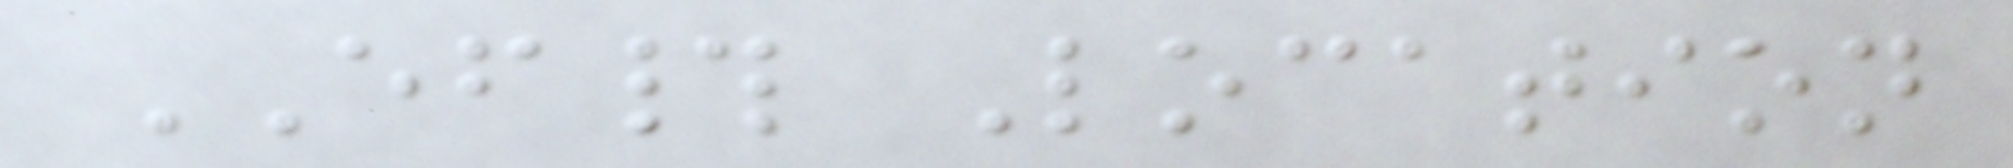EF# Location
